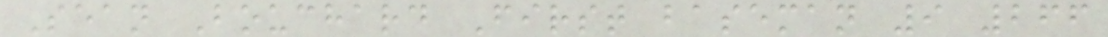Sean Bouchard First baseman 9 266
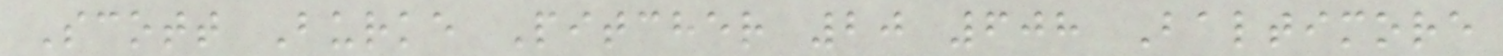Scott Burke Pitcher 20 608 Baltimore
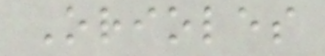Orioles
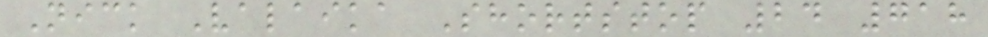Nick Valaika Shortstop 24 718
